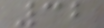32
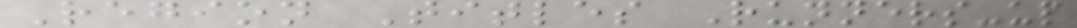Region Titles Runners-up
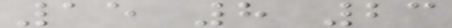15 8 23
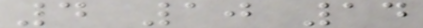4 10 14
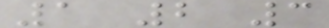1 2 3
